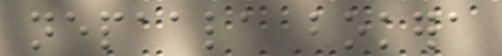nepaala bokera
